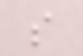s
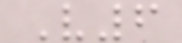V6
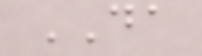DA
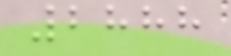2888
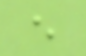e
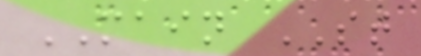MAIN ST
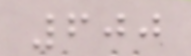600
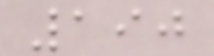190
